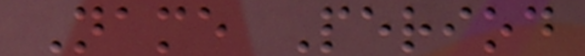Name Period
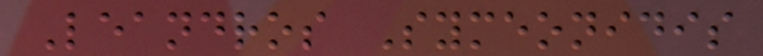Leandros Symeonidis
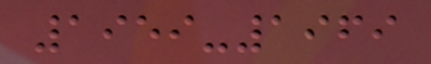1959-1969
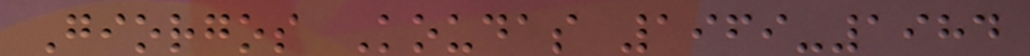Giorgos Koudas 1969-1984
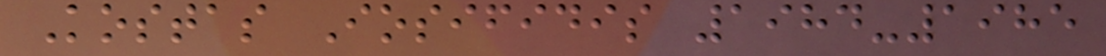Kostas Iosifidis 1984-1985
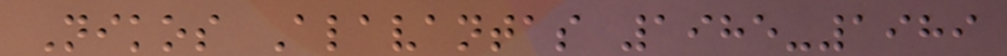Nikos Alavantas 1985-1989
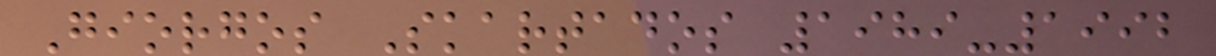Giorgos Skartados 1989-1992
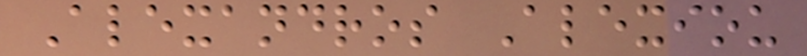Alexandros Alexiou
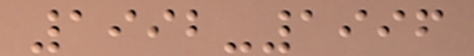1992-1996
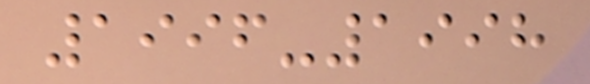1996-1998
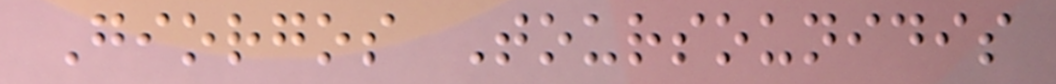Giorgos Toursounidis
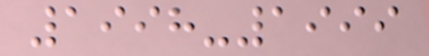1998-1999
